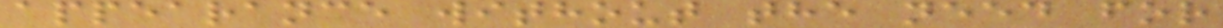appearance without the need for
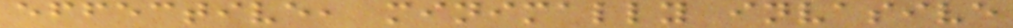effective, minimally invasive
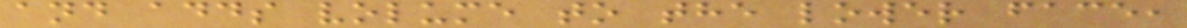and adds volume to the lower face,
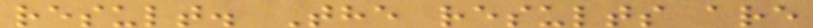result. The results are
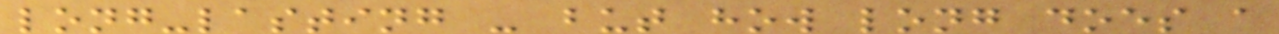long-lasting - but how long does a
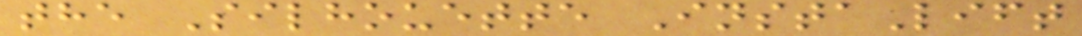the Silhouette InstaLift
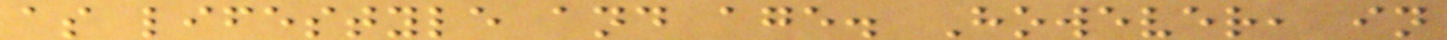as lifestyle and age. However, in
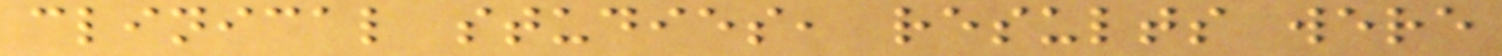clinical studies, results were
